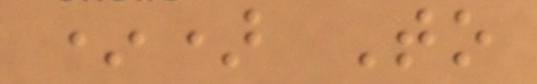*) To
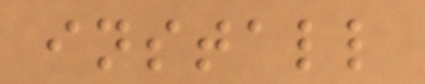install
